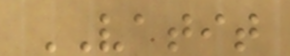VATIT
